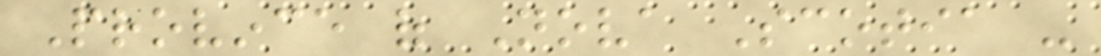Province of Nova Scotia -
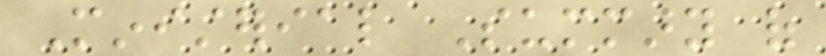Ministerial Summary of
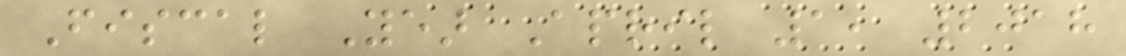Fiscal Year April 1, 2018
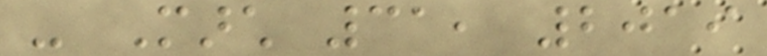- March 31, 2019
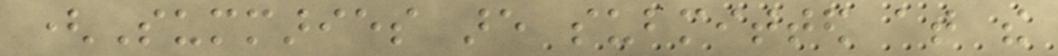(Summaries are submitted at the
